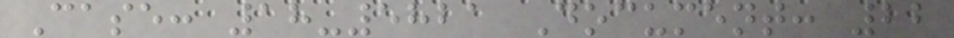Case: 18-5821 Document: 22
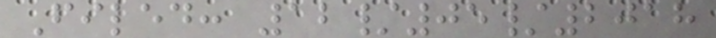Filed: 12/05/2018
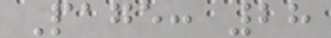Page: 28
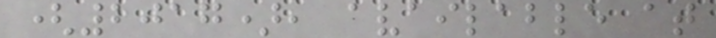(2017), available at
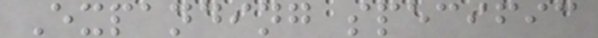Expanding specific
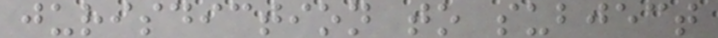jurisdiction to subject
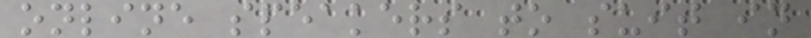online speakers to suit in
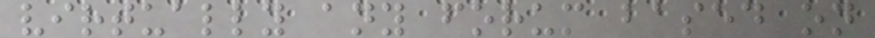virtually any forum based on
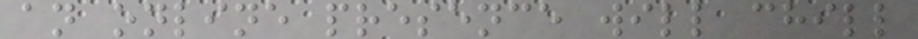an online presence will chill
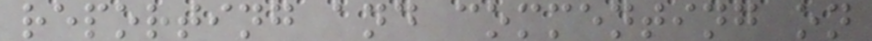reporting and commenting on
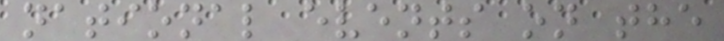national events on the
